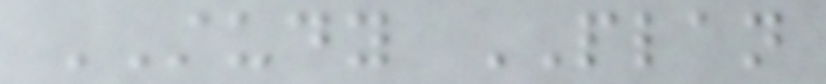STUDY PLAN
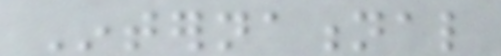International
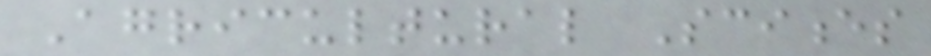Agricultural Sciences
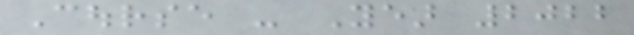Course - Year 2022
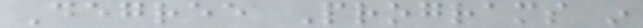Degree Programs in
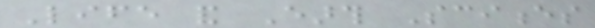Life and Earth Sciences
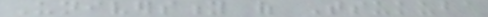University of Tsukuba
